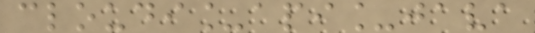cloudi_api_java
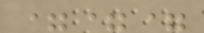===
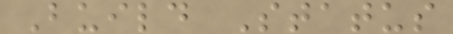Build Status
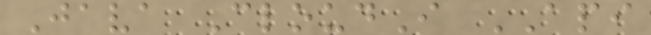Java CloudI API
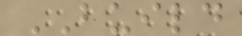BUILD
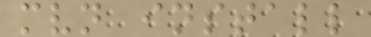mvn install
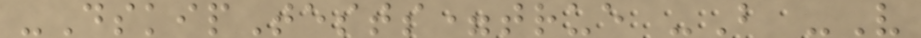-DskipTests=true -B -V
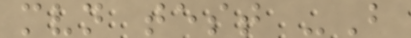mvn test -B
